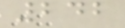242
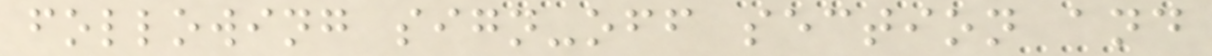following sign-off section and
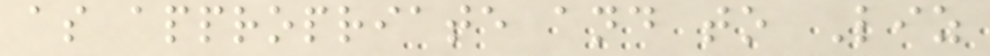as appropriate and to Liz
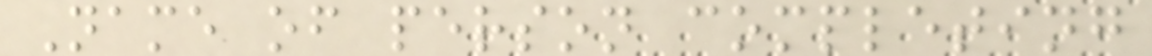Name of person completing
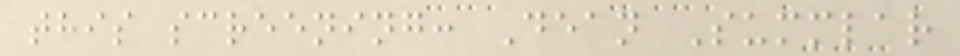this screening: Dean Summlar
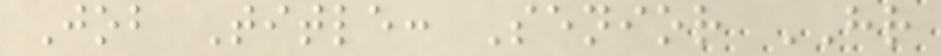Job Title: Senior HR
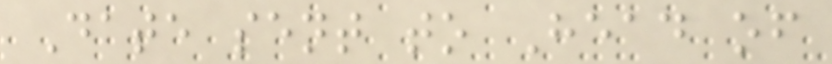Date sent to Head of
